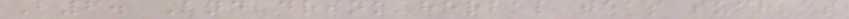B6. And drink herbal teas such as
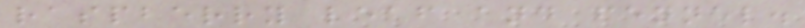raspberry leaf and fennel.
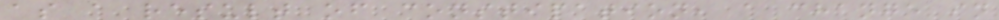as a result of constipation, a change in
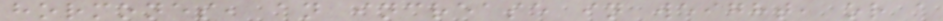hormones, an increase in weight, or a
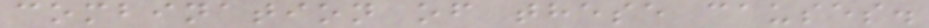combination of these causes.
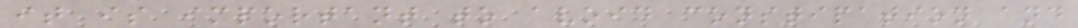it is important to avoid constipation and
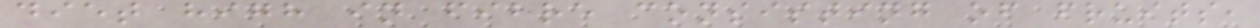diet high in fibre consisting of fruits,
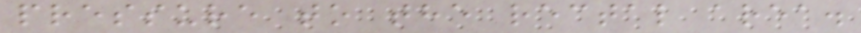pressure to the rectal area.
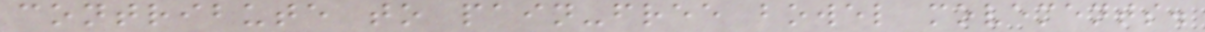contribute to pain-free bowel movements.
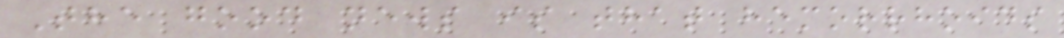The good news is that hemorrhoids
